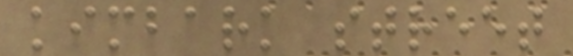kimbark street
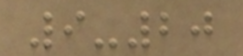9-20
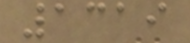1319
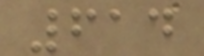614
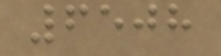6508
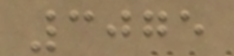3075
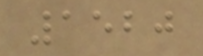1520
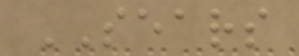SEARS
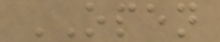OPEN
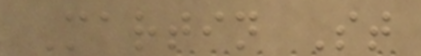Martin St
